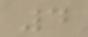4
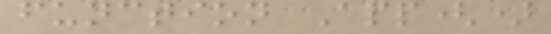function App()
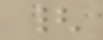{
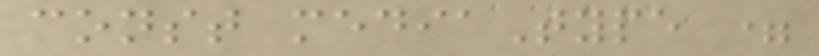const mediaType =
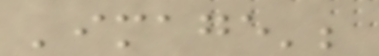'image';
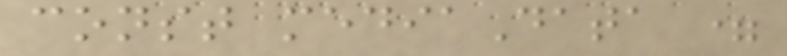const mediaData =
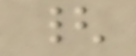{
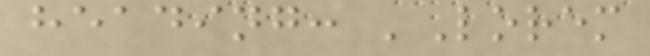heading: 'Lorem
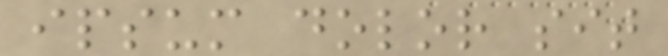ipsum dolor sit
